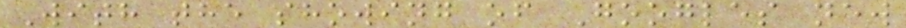With the showing of Googles new
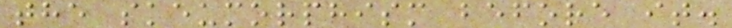the skeumorphism before it.
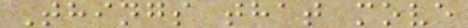Things that move
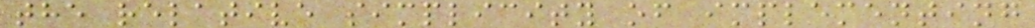the relative simplicity of implementing
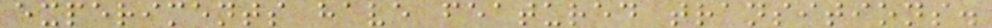experiments have featured transitions.
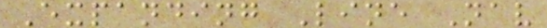Expanding Line Nav
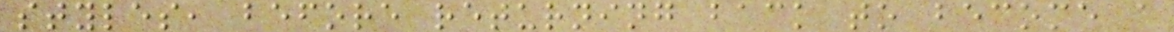styles, before returning back to become a
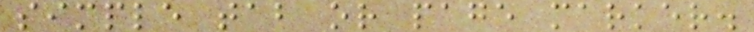simple tab or page marker.
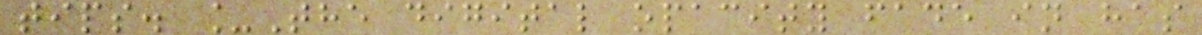tips. _The digital opacity fade in has
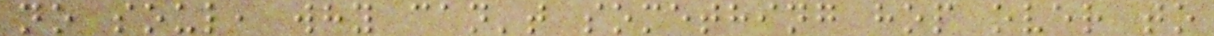no soul, why can't something hop over to
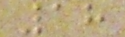18
